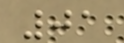01
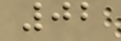02
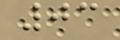03
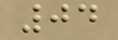04
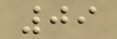09
